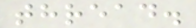thread.
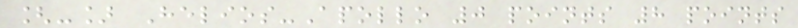[-] Helios-Apollo 0 points 8 points
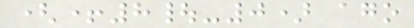(+8|-0) ago
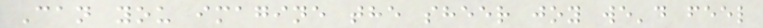Can you imagine the sheer joy we'd feel
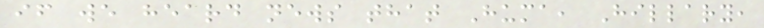if we heard news that Huma, Hillary,
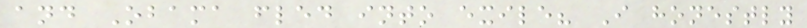and Obama fled into exile? I honestly
